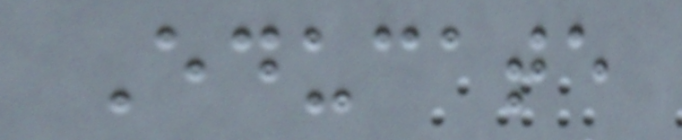Educate
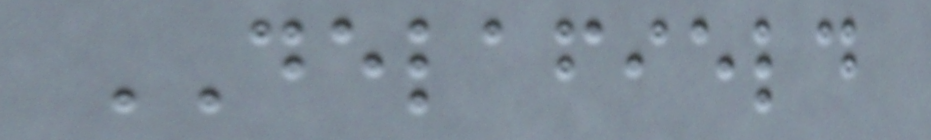DELAFIELD
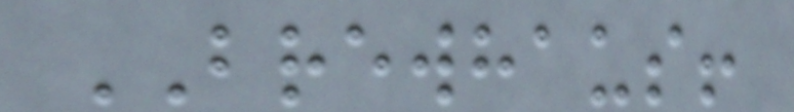BREWHAUS!
